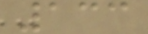133
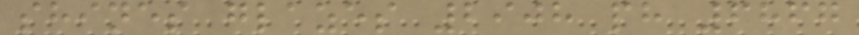shines glazes 2908 ph 6867
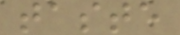taste
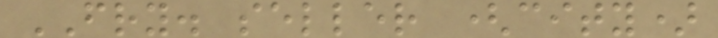FRY. seller (city)
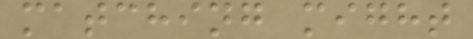matching might
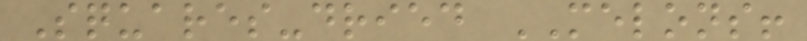Squares-dried MELONS!
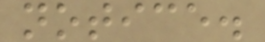notice.
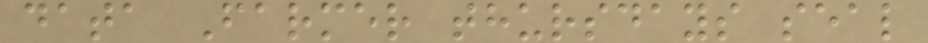data Farmer thursdays seal
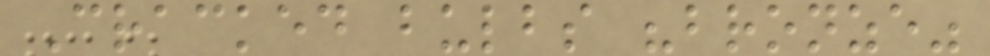Cracked bulbs "bronze"
